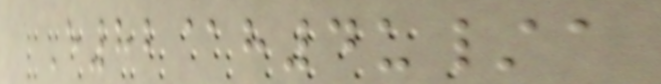E82@h4u/a
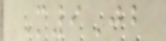M9Jb
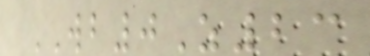WB0Z23
